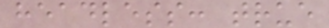headless: true
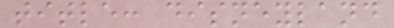title: disneyland
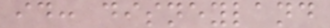id: disneyland
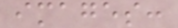images:
